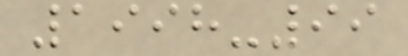1998-99
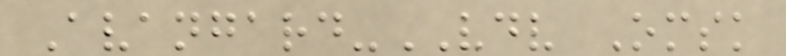Avangard-VDV Omsk
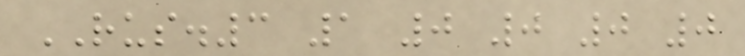RUS.3 1 0 0 0 0
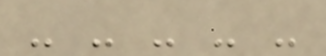- - - - -
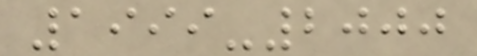1999-2000
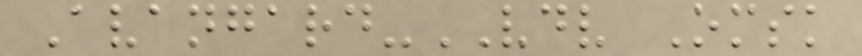Avangard-VDV Omsk
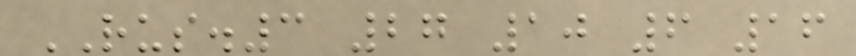RUS.3 27 10 6 16
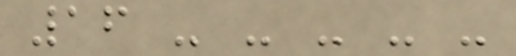16 - - - - -
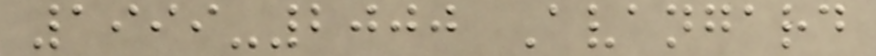1999-2000 Avangard
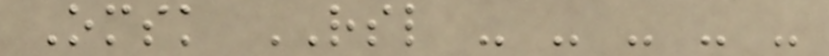Omsk RSL - - - - -
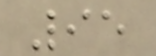95
